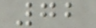72
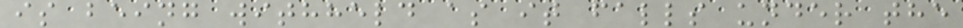is being withheld as it falls under the
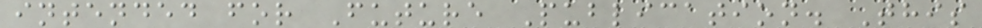intended for Future Publication. This
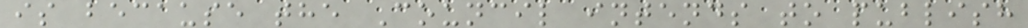is because the Council intends to publish
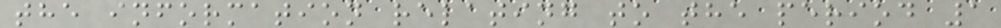the information relating to the period 1
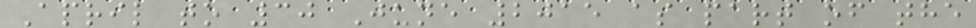April to 30 June 2015 as part of the
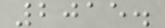2015.
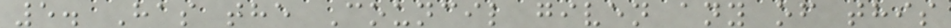5. Has the Council given any of this
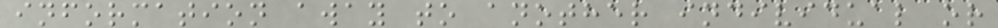information away to another individual or
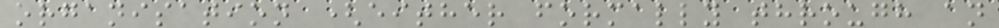organisation (either formally through an
